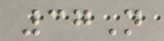37N
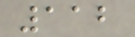112
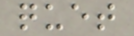quet
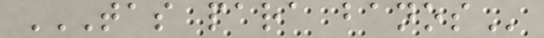TAS PARA BANOS
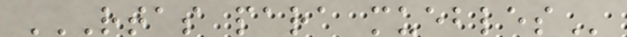RTAS PARA MUEBLES
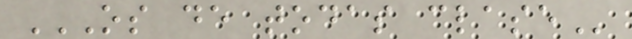OS DE TODAS CLASE
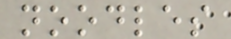noodles
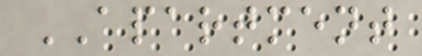APARTMENT
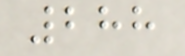288
